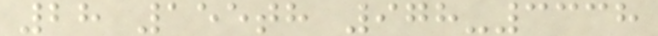28 155th 978-3338
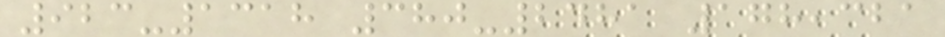923-1318 380-2481 178,321
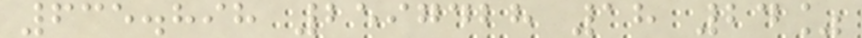635.898 2597428 18 24%
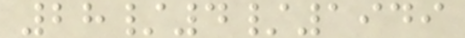28/4/1949
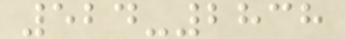524-2838
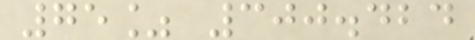75% 300.424
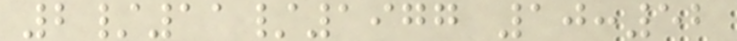2/11/1977 10:52
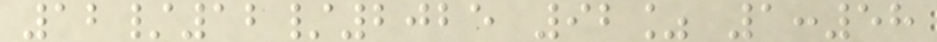12/12/2025 92% 1:58
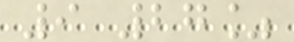9 27%
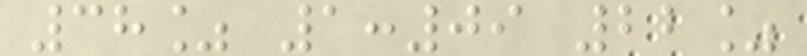38% 1:09 22%
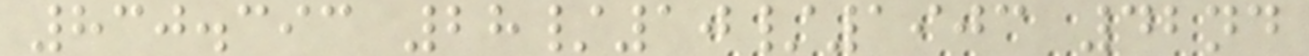830.393 28/10/1903 42nd
